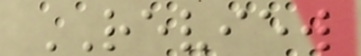REVIEW
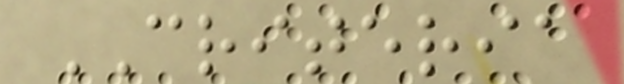CRITERIA
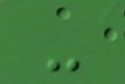-
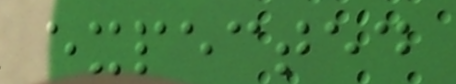expected
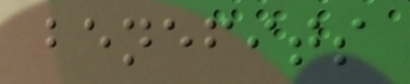benefits
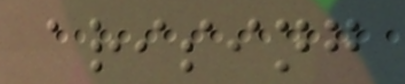arising
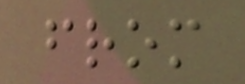from
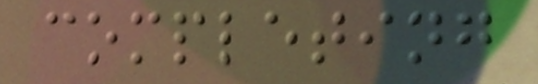completing
